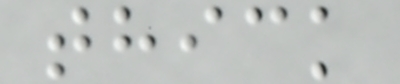thick
